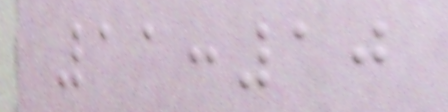11:10
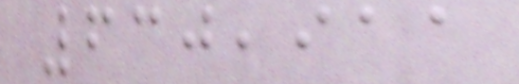630,911
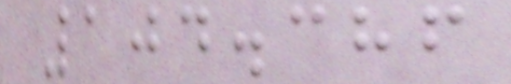104.386
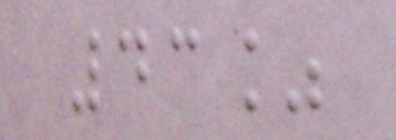43%
